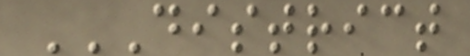DISTRICT
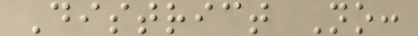District No:
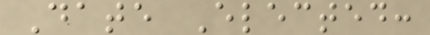Date Elected:
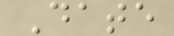Date
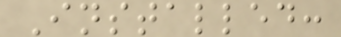Installed:
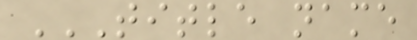TITLE NAME
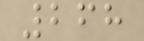268
